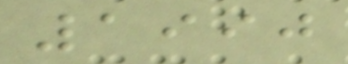1990
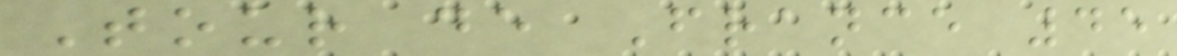Tour de France 45
